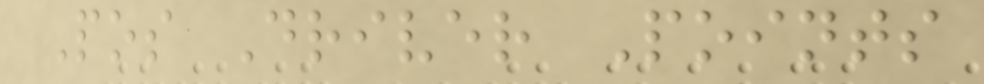Pos Driver Points
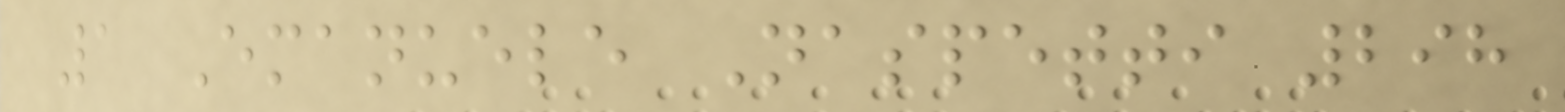1 Emanuele Naspetti 298
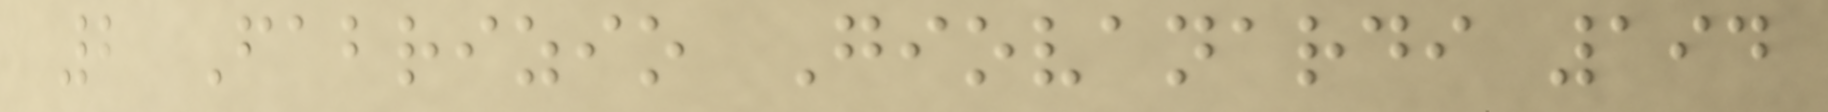2 Fabrizio Giovanardi 194
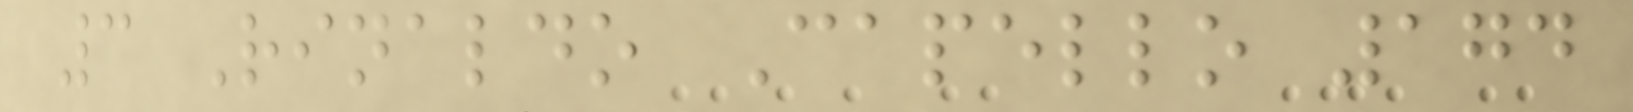3 Rinaldo Capello 174
